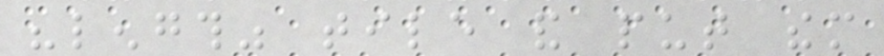"length" tile and put them
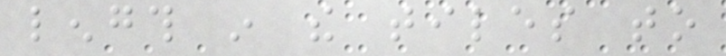length in the tiles to
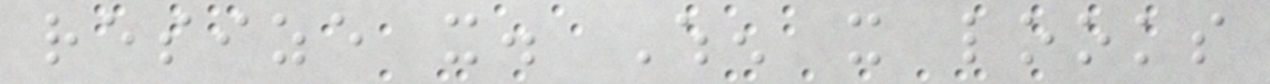resize it. When it looks
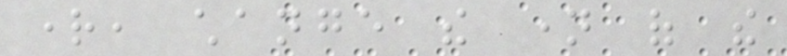right, change the name of the
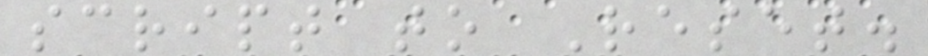script to Reset.
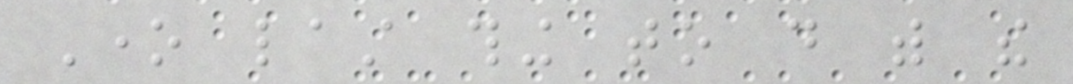One last thing to do with the
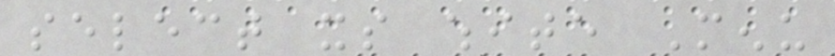select its white Menu
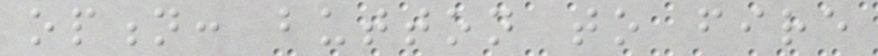option: button to fire
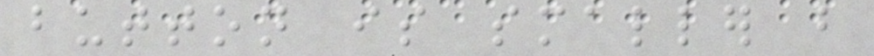button is smaller but
